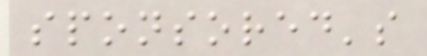sponsored's
